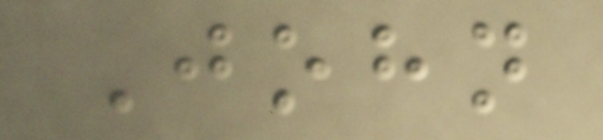John
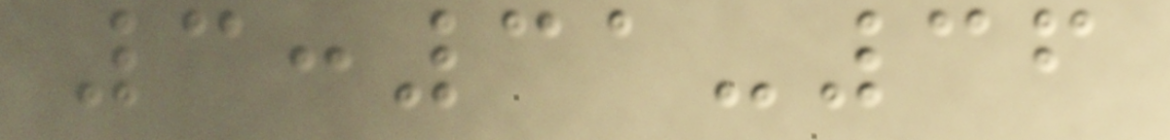3:31-36
